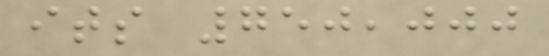its 750,000
